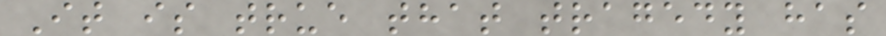It is true that tragedy has
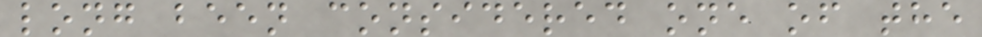long been considered one of the
